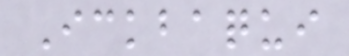Ickbaqui
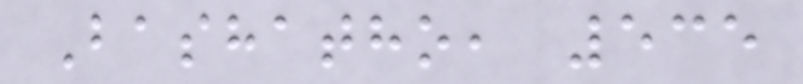Bashatho, 535
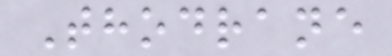Thodrane
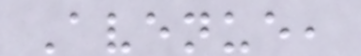Avenue,
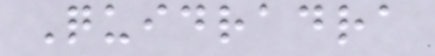Quidradra
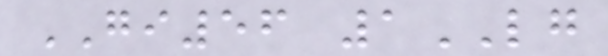GI56 1LG
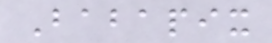Babapix
